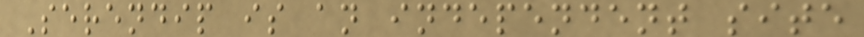Serendip is an independent site
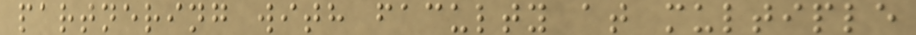partnering with faculty at multiple
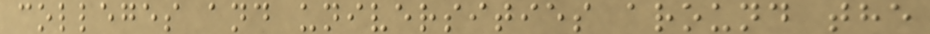colleges and universities around the
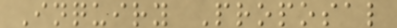Inquiry Proposal
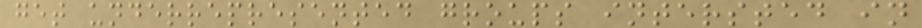get underrepresented groups intersted in
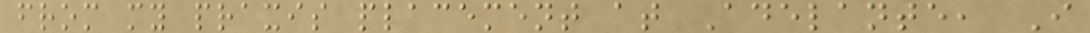from my praxis placement at Adelante, I
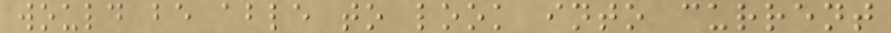would be able to look into current
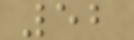52
